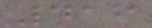419
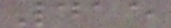415
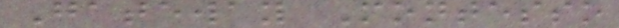Gateway Montesso
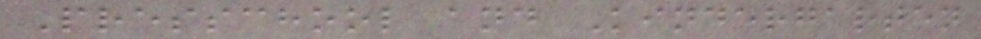Presschool and Kindergarten
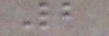2
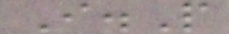I.P
